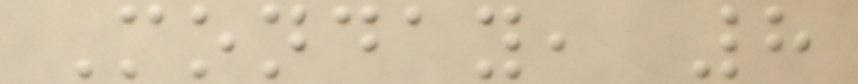Monday, 8
